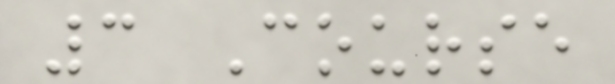3 Course
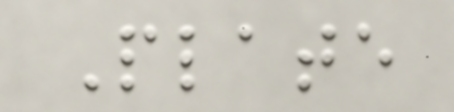Plate
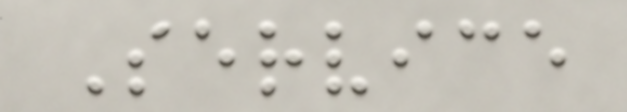Service
